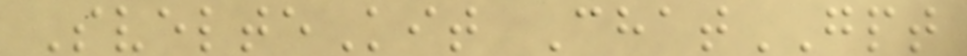SvelteKit ChatGPT
